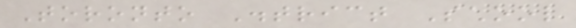Toronto District School
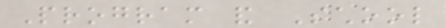Program and School
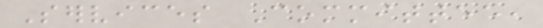Services Committee,
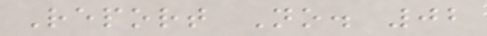Report No. 02
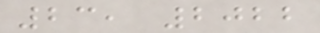23, 2022
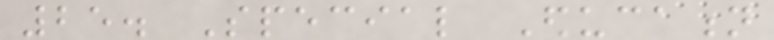25. Special Education
